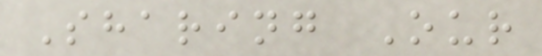Sharing Our
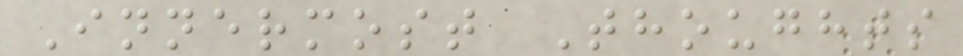Innermost Thoughts
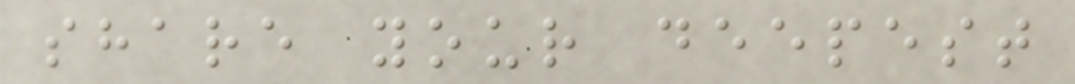share your deepest
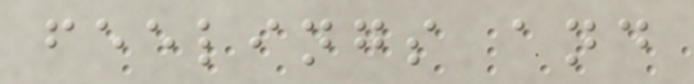feelings and
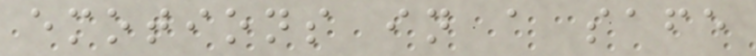emotions in a safe
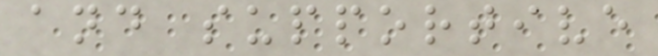and supportive
